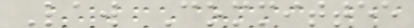Law Committee
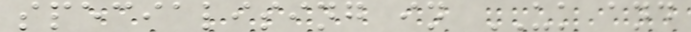specialising in UK and
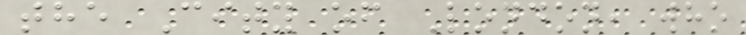the City of London, who
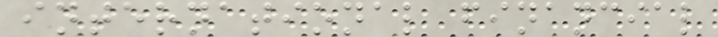international financial
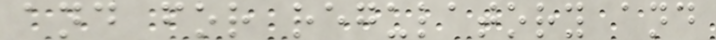and for regulatory and
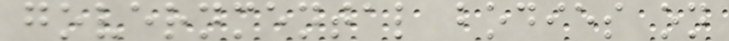governmental bodies on
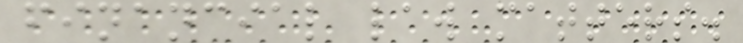financial law matters.
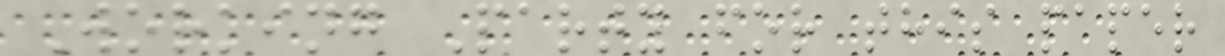Working Party for this paper
